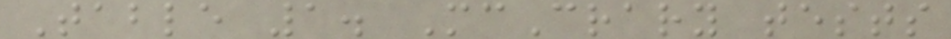Table 1. McCrary tests
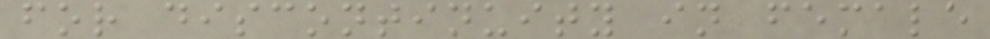for discontinuity in female
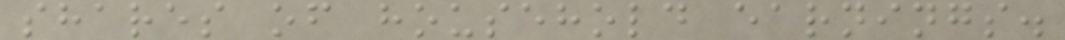shares of household earnings.
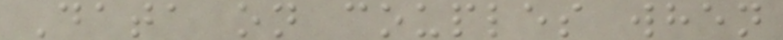Data on couples when
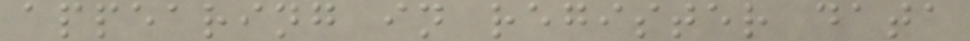appearing in register data
